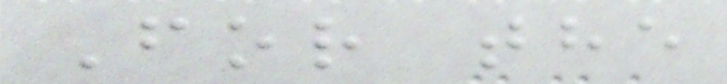For the
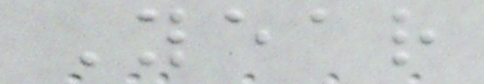Year
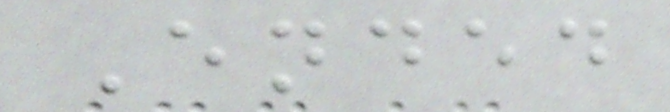Ended
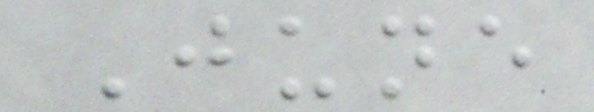June
